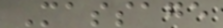Massage
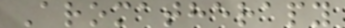Aromatherapy
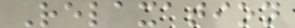Relaxation
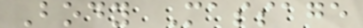Body Massage
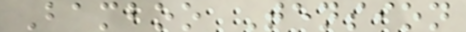Bamboo Tension
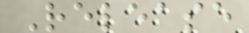Release
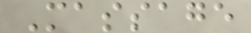Massage
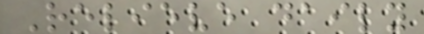Relieve daily
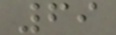69
